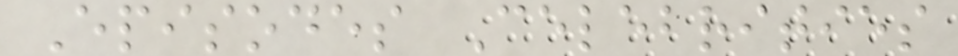Episodes Celebrities
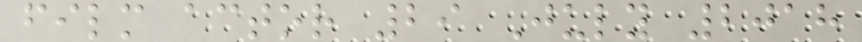film actor 29 July 2018
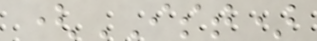(IST)
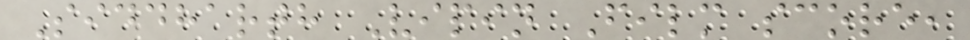Siddharth Vipin Film score,
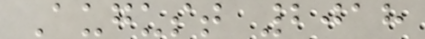August 2018
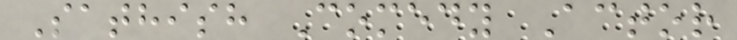Sathish Comedy Actor
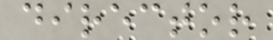director
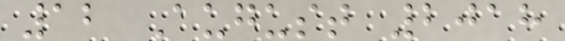12 August 2018
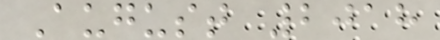August 2018
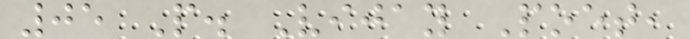05 P. Vijay Poet,
